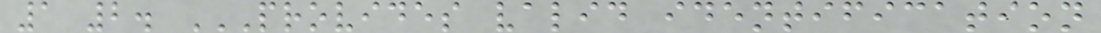1 2. PROVIDES VALID IDENTIFICATION
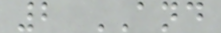2 AND
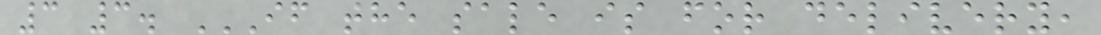3 3. IF THE SALE IS FOR DELIVERY,
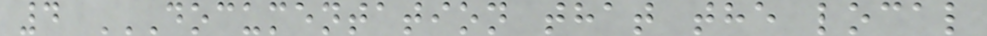4 DOCUMENTATION THAT THE LOCAL
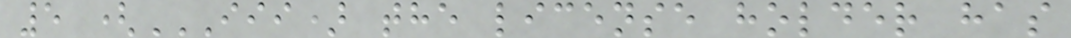5 (III) THE LICENSE HOLDER HAS
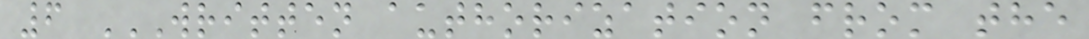6 WRITTEN AUTHORIZATION FROM THE
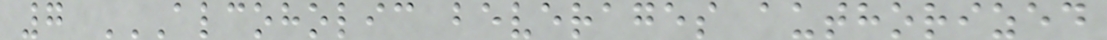7 ALCOHOLIC BEVERAGES AUTHORIZED
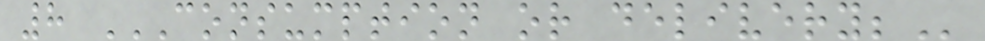8 CONSUMPTION OR DELIVERY;
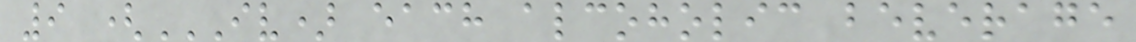9 (IV) EACH ALCOHOLIC BEVERAGE
